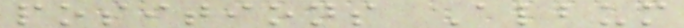positions Album
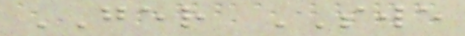GER SWE
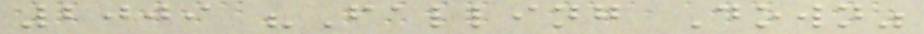2009 "Falling Down"
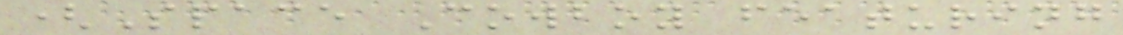(Space Cowboy featuring
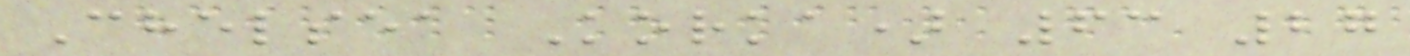Chelsea Korka) 63 27
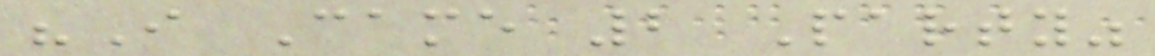"I Came 2 Party"
